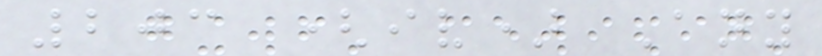203 (iv) Any
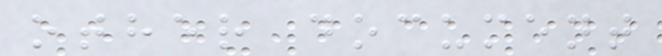other document
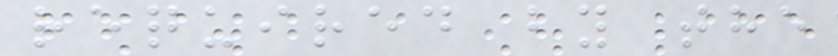required by the
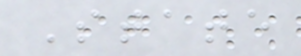State
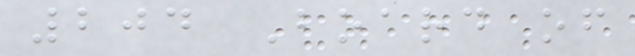204 Board of
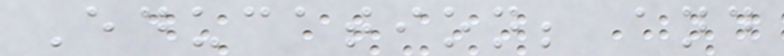Education; and
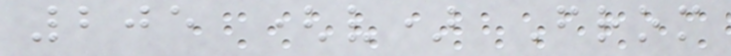205 (v) From
